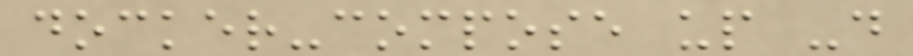docker-compose up -d
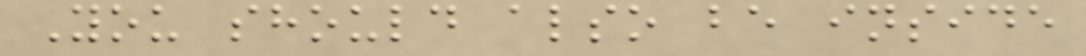You should also be inside
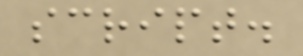script.
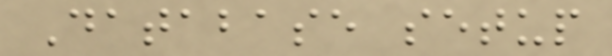Database setup
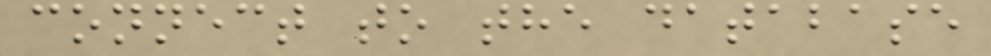connect to the database
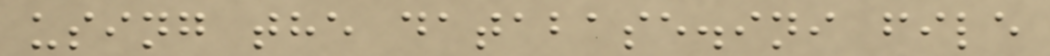using the database.ini file
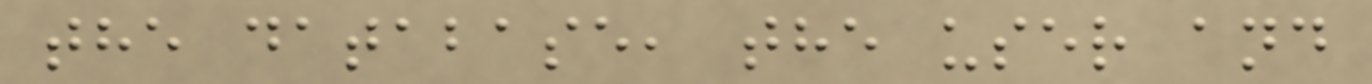the database, the user and
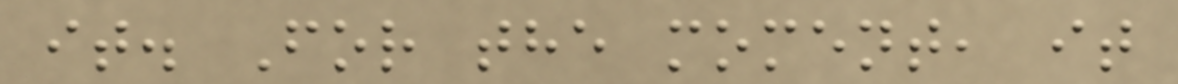it. For the moment, it
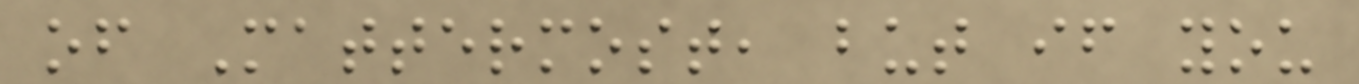of Mattermost, but if you
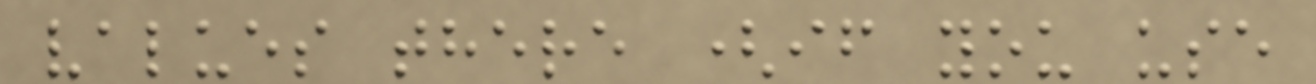values there (if you use
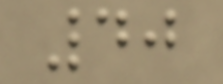40
